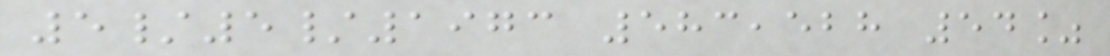5/5/1973 583,528 54%
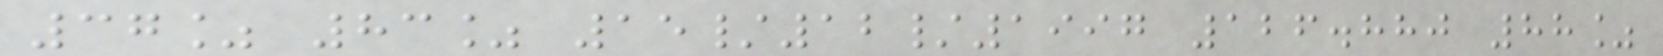37% 83% 15/12/1997 126.880 88%
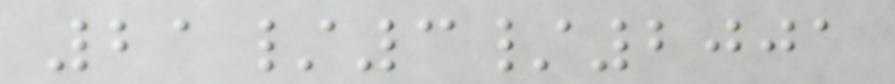21/3/2001
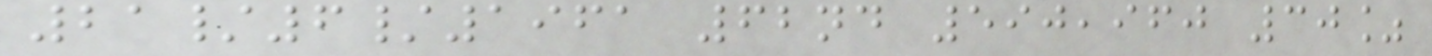21/6/1961 62nd 590,960 30%
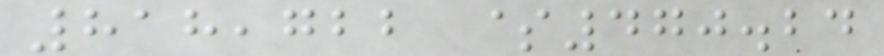818,722 $470.24
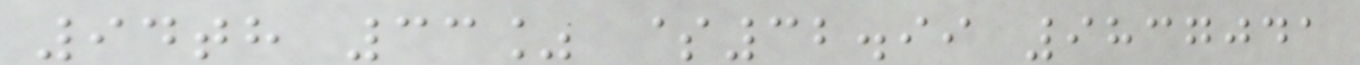94th 33% $32.99 9837041
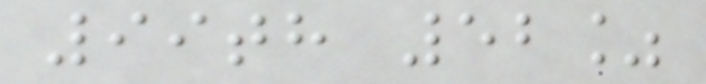99th 52%
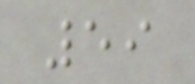59
